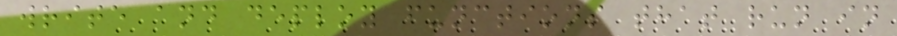write and deploy functions that run in
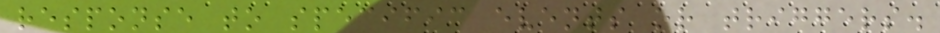response to specific events or triggers.
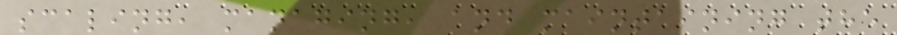scaling, managing, and maintaining the
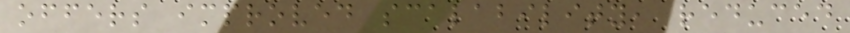offers improved scalability, reduced
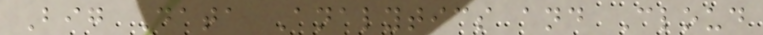Big Data Analytics and Cloud
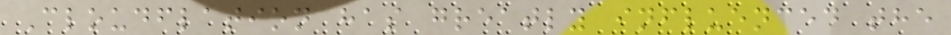Cloudflation has greatly influenced the
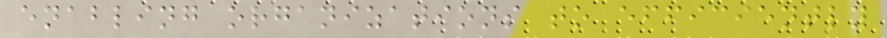enabling organizations to efficiently
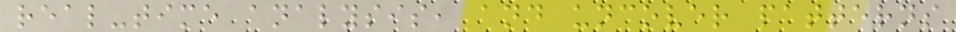real-time analysis, and uncover patterns
